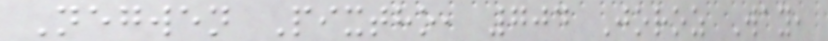Negwen Pixtho, 704 Joroz Way,
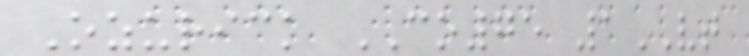Ozurick CO75 1VT
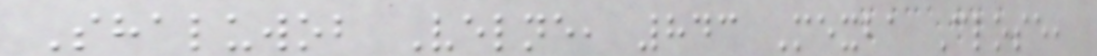Shaluwob Velne, 843 Mexba Close,
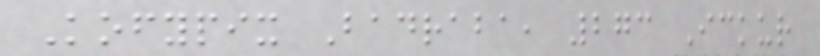Kofypix Badraba, 273 Ickur
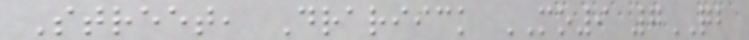Street, Drariick MO9 7QB
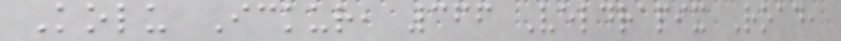Kolu Ickur, 366 Veldrapix Road,
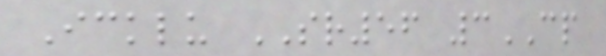Icklu SR56 3CP
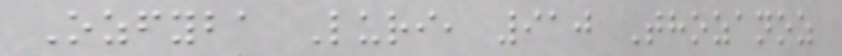Ozfyba Luri, 910 Thozanoz
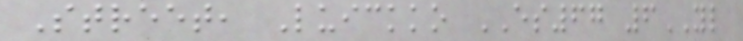Street, Luickko ES67 6YL
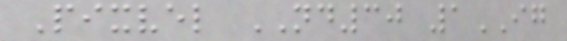Pixvel ND30 1IG
